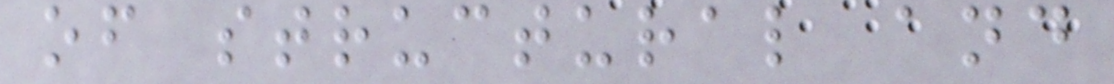of structural and
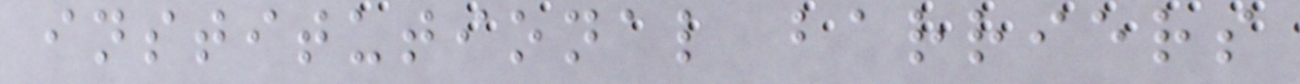institutional barriers
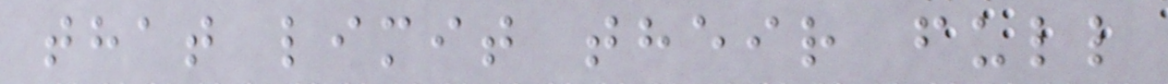that limit their full
